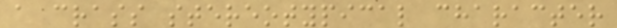a crass stereotypical character
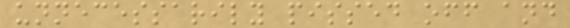unnecessarily pissed off and
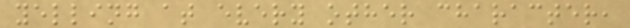yelling at every other character,
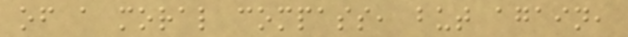of a moral compass, but again,
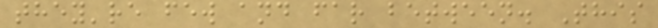they're few and far between. This
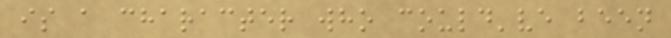is a character who could've been
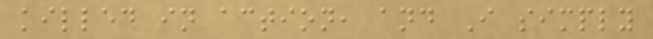killed in action, and I simply
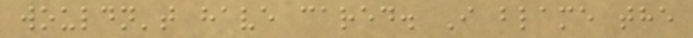wouldn't have cared. I blame the
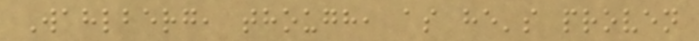Wahlberg, though, as he's proven
